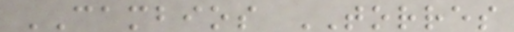CAMBIOS TORRES
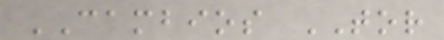CAMBIOS TOR
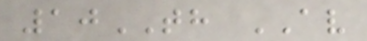10TH AV
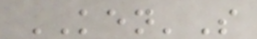KEN'S
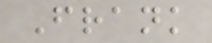Frank
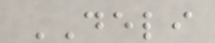DELI
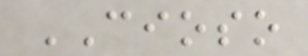CIOSO
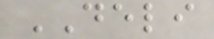DELI
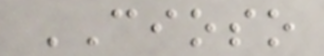CIOSO
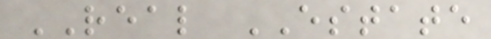REAL ESTATE
